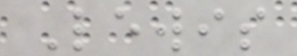Lewis
